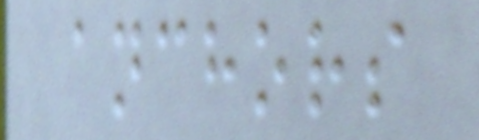anchors
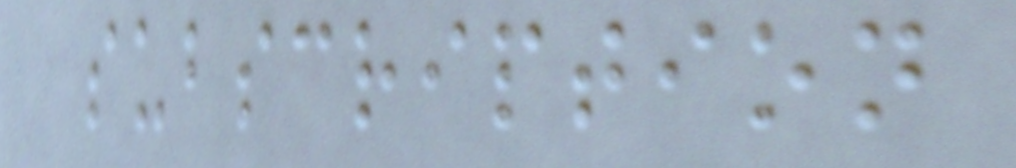subscription
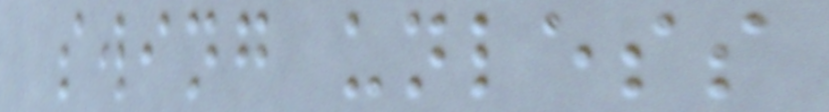swing unless
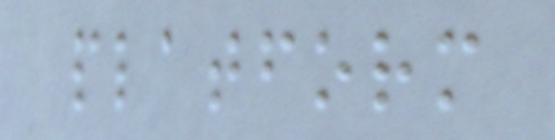platform
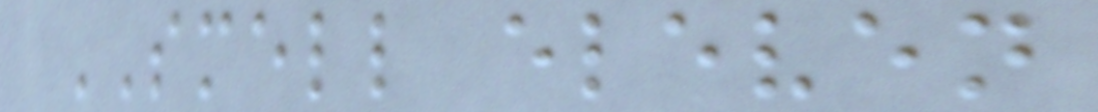SMELL eleven
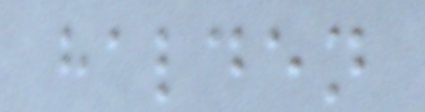halden
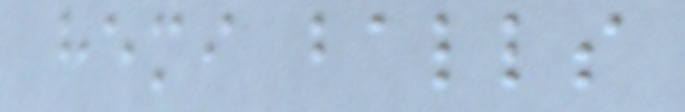hemi balls
